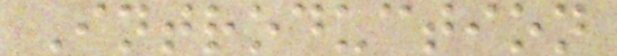Introduction
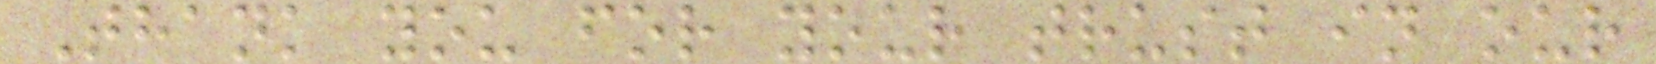Thank you for your trust in our
